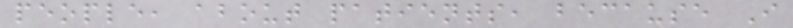people, about patients, because I
